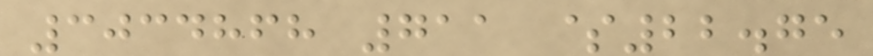3034868 711 $22.75
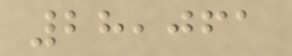28,061
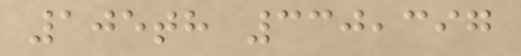105th 330,397
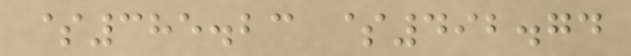$385.23 $492.74
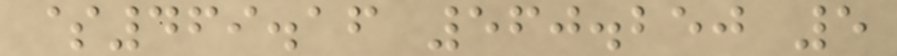$469.16 560.250 5
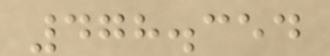478.354
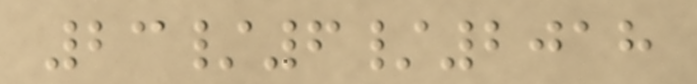23/6/2018
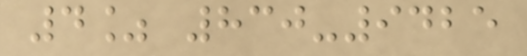4% 830-9425
